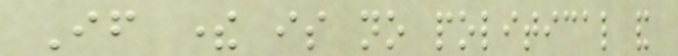If there is no political and
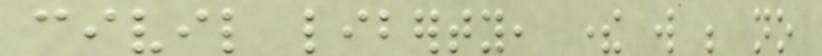civil liberty, there will be no
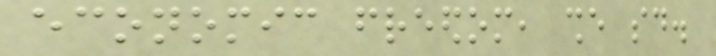economic freedom, she said.
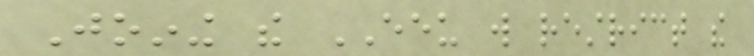Joining the EEU will restrict the
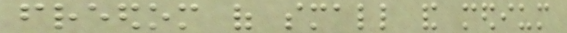freedom of small and medium
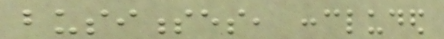businesses, concluded
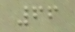66
